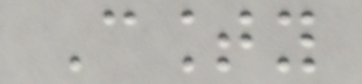County
